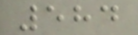584
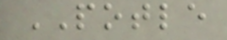POTLE
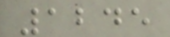1245
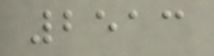2513
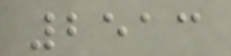2513
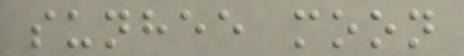sunhee moon
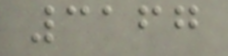3167
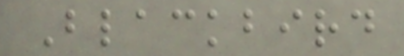Blackbird
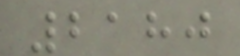2180
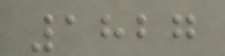1827
